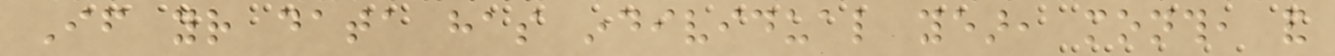If your data has individual year, month, and
